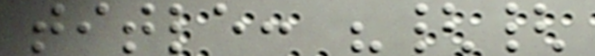title: "{{
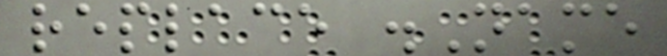replace .Name
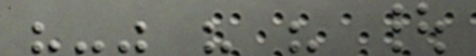"-" " " |
